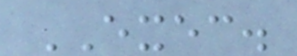EXEC.
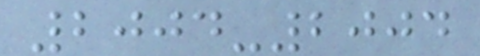2004-2004
